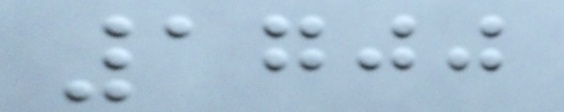1700
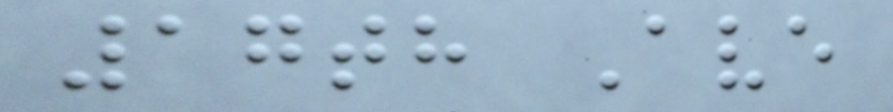17th Ave
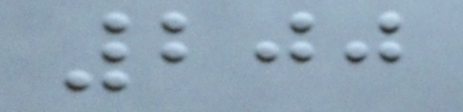200
